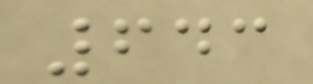643
